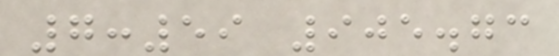7:59 905.73
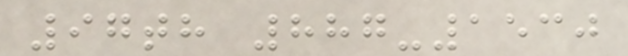97th 887-1530
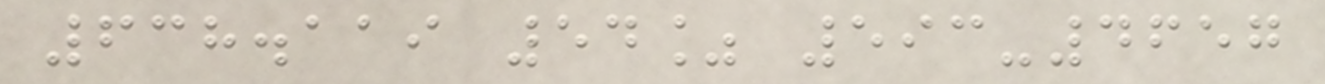638.119 54% 593-4657
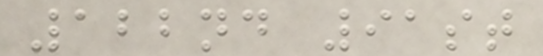122nd 91st
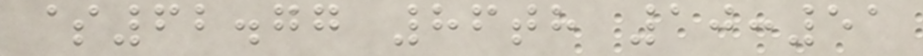$62.77 86th 10:51
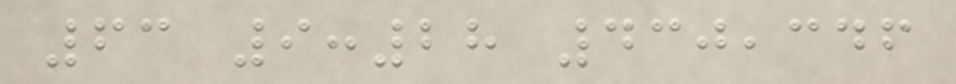63 9:28 430,346
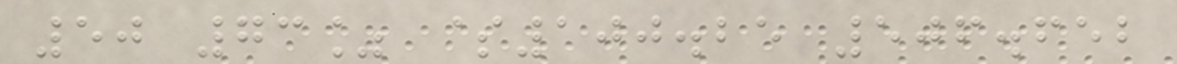50 73% $100.25 506.652
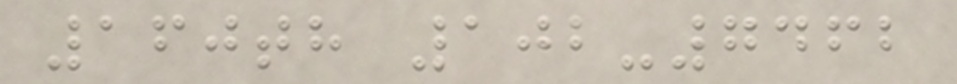160th 102-7462
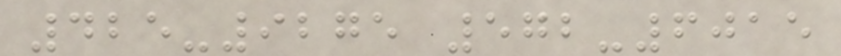425-9275 572-6015
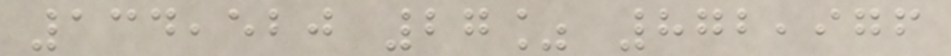134,520 27% 872,976
